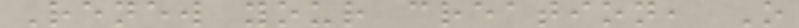Renew your creation, O
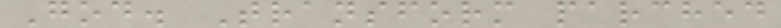God. Transform parched
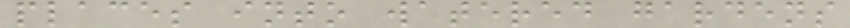places into watered gardens
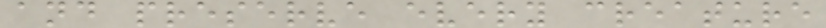and preserve every creature
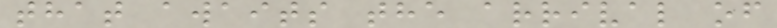that awaits the arrival of
